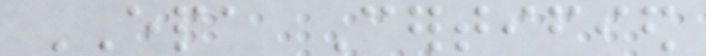EPA Certified
